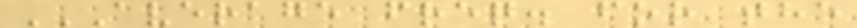AVERAGE FREQ. FOR THE
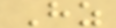Hz
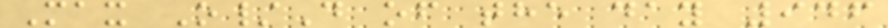Max O/D of the day 946
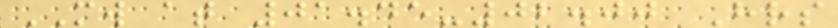MW at 01.45-02.00 Hrs
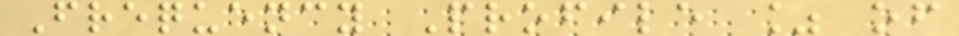Frequency Profile % of
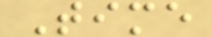Time
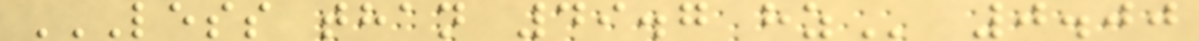LESS THAN 49.7 HZ 0.00
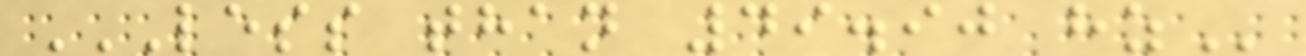LESS THAN 49.90 HZ
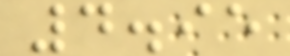4.95
